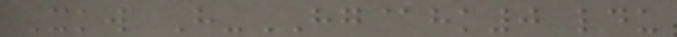Xkw H-HG@hk0 ldu
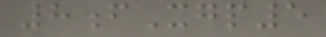8fXgp5
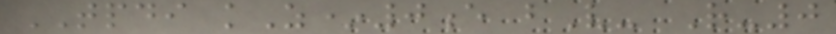TPDI kZ*0e bV- R-0
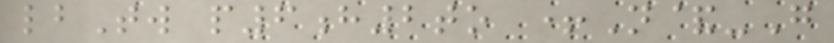lbTw p6h2to +N&-G
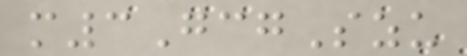m3GcgSzu
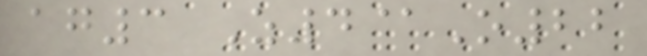ag3 Z4@O22
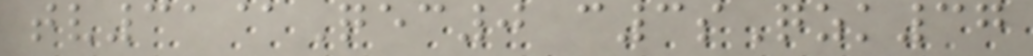tv31@Qec0 c3sQzk37
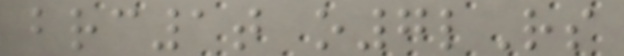brc1t o7lRs
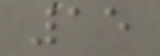15
